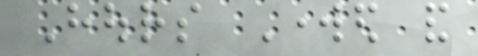Hours Worked and
